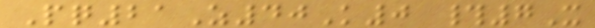Pq21Z40K0 #7X
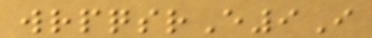wrpqsrE9I
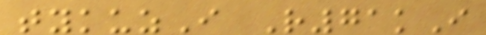tykuzI R71kI
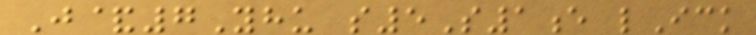J&7Yhu s5S1e lIck
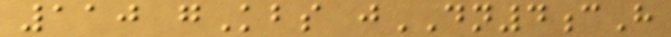110 gKbs jDN4cH
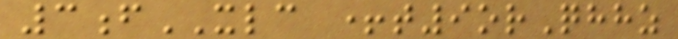3fXLC +t9orQhhz
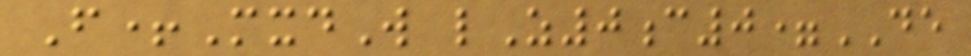F+MxdW lZ0c0=DE
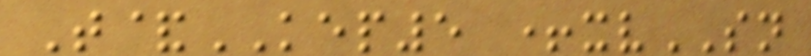T&KEP5 +xvSN
